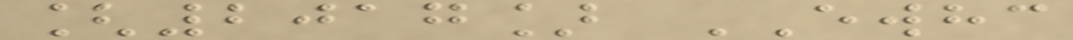[2017] EWHC
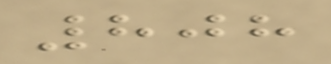808
